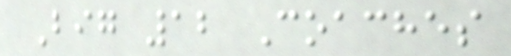Big 12 Coaches
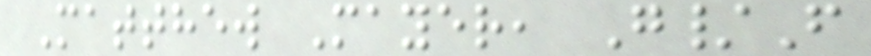Matthew Mayer, G/F
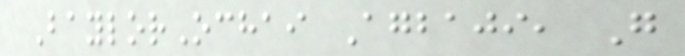BaylorOchai Agbaji, G
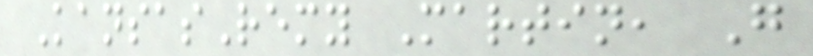KansasRemy Martin, G
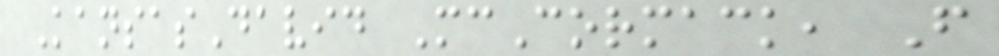KansasDavid McCormack, F
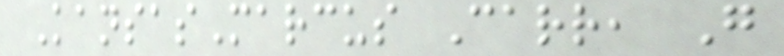KansasMarcus Carr, G
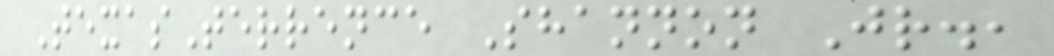TexasTerrence Shannon Jr.,
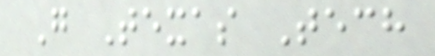G Texas Tech
